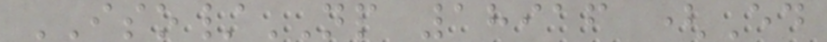ISO/NP 18916 (Ed
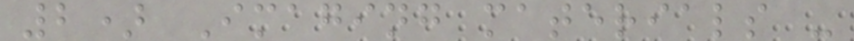2) Imaging materials -
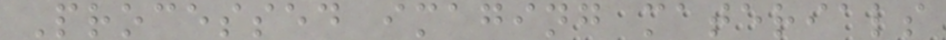Processed imaging materials
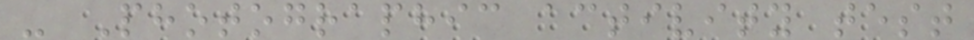- Photographic activity test
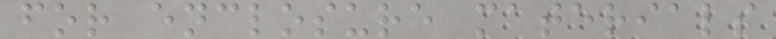for enclosure materials
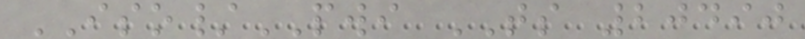ISO/PWI TS 20490
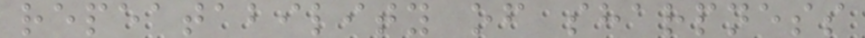repeatability of sharpness
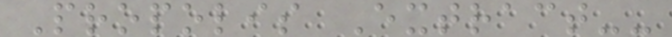Propolis Extract--
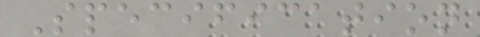Specification
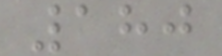180
